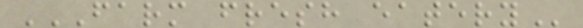FARM FRESH EATERY
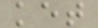ket
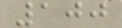100
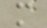m
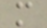m
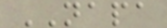NAPA
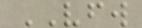VFW
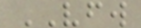VFW
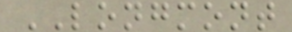LONGMONT
